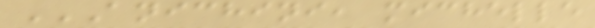ANICHINI, MICHELLE
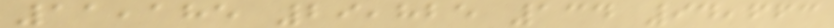11,185 29,825 134 94,663
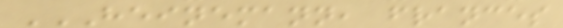HEINEMANN, FRANCES
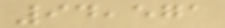94,571
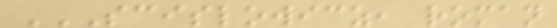SCISLOWICZ, ROMAN
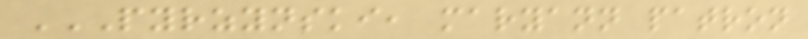PYRZYNSKI, MARYANN PATRON
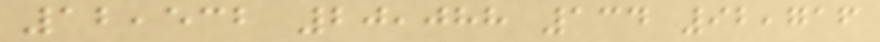12,532 20,088 134 92,716
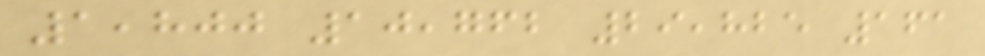1,800 10,762 29,825 161
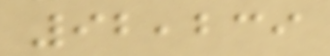92,239
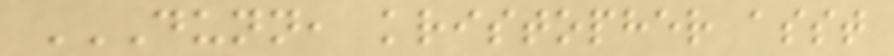DUNN, KRISTOPHER ASST
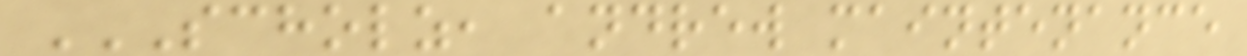SCHOLZ, ANDREW MAINTENANCE
